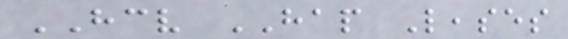HCV HAP Leases
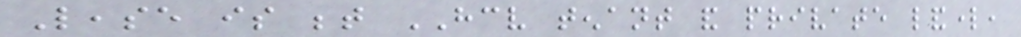Lease is between HCV tenant and private landlord,
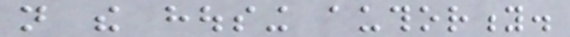not the housing authority.
